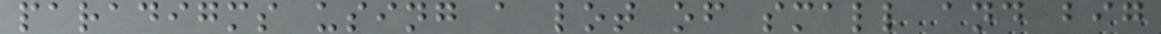paradigms using a lot of small and big
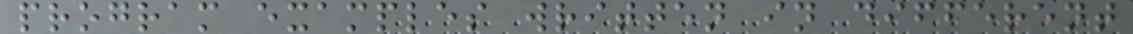program examples written in different
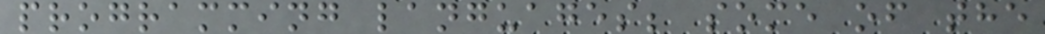programming languages; some of the
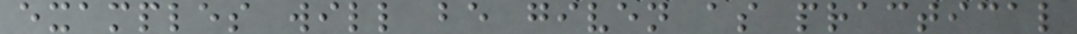examples will be given as practical
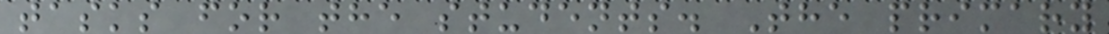tasks for the students. The primary
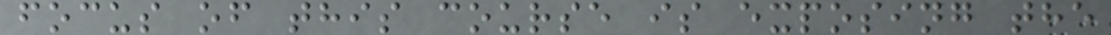focus of this course is exposing the
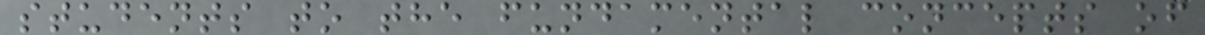students to the fundamental concepts of
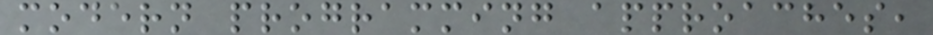modern programming approaches,
